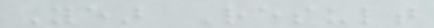Year Result
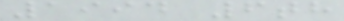1994 6th
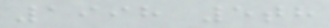1998 5th
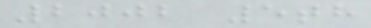2002 5th
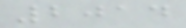2014
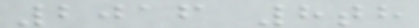2016 8th
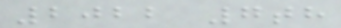2022 7th
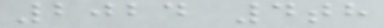2024 4th
